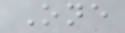One
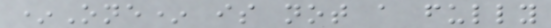*One* is not a fully
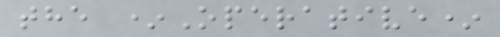the *Operative*
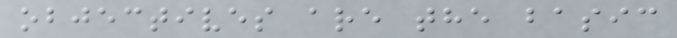objectives are the basic
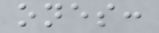ones:
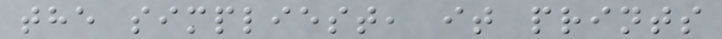the simpliest, it prints
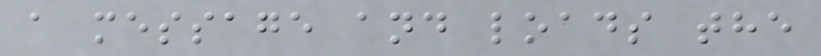a message and loads the
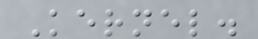Kernel.
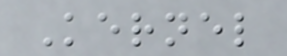Kernel
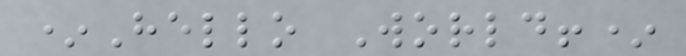*Hello World!*
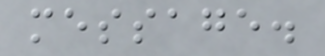message.
